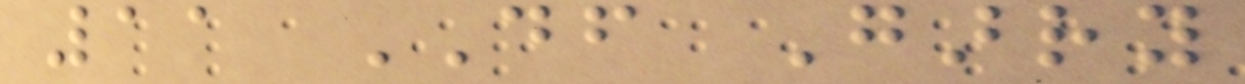11 DF Garry
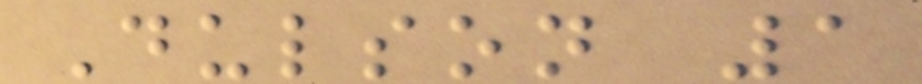Dulson 1
